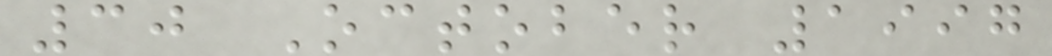30 October 1997
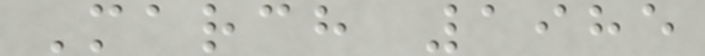March 1985
